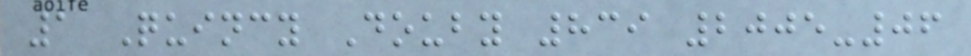1 Quincy Douby 839 2005-06
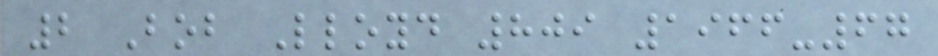2 Bob Lloyd 809 1966-67
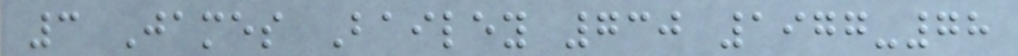3 James Bailey 730 1977-78
